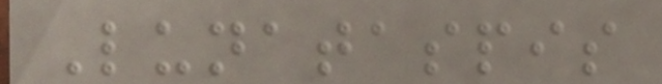Lunataspis
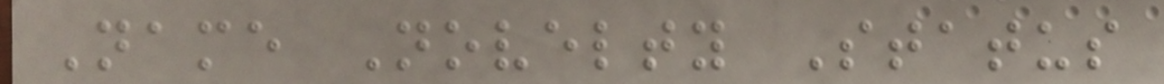Name Novelty Status
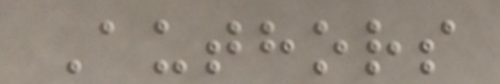Authors
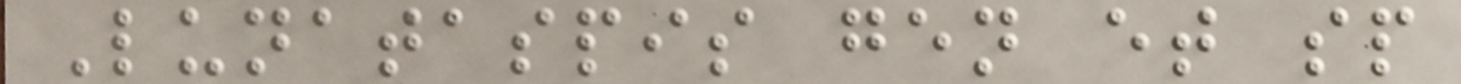Lunataspis gen et sp
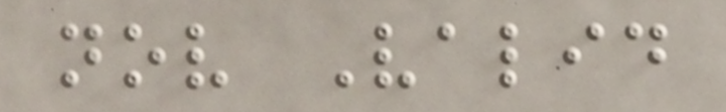nov Valid
